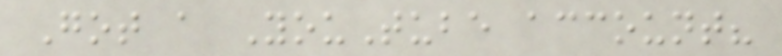Got a YouTube account?
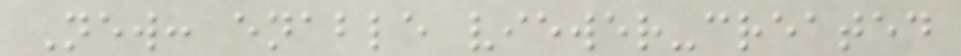New: enable viewer-created
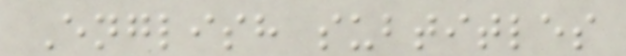English subtitles
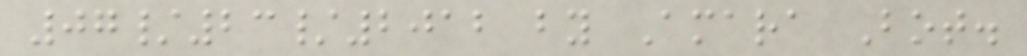07/23/2012 by Amara Bot.
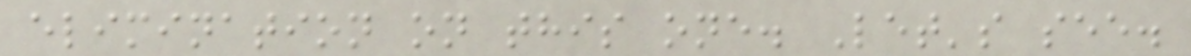elimination on this one. Let's see.
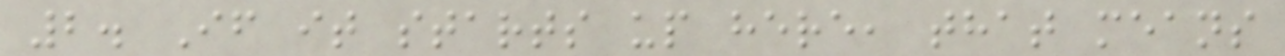2. If it starts up here, that means
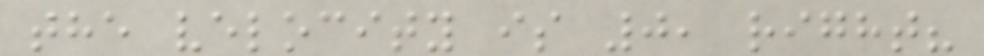the velocity is 0, right?
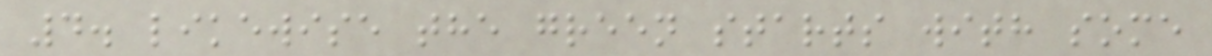4. likewise the green starts with some
